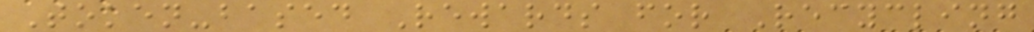Token-based Rewards for Recycling
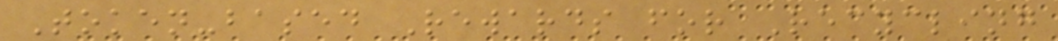Token-based Rewards for Recycling
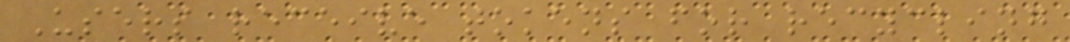Users receive tokens for recycling
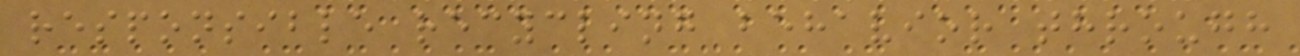responsible recycling behavior through
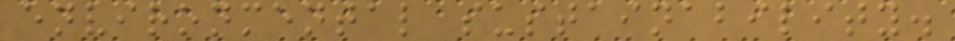environmental sustainability.
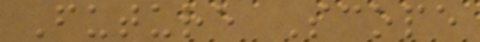Future Scope
